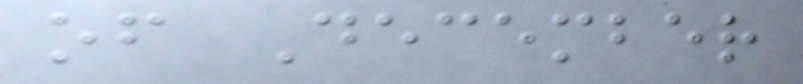of December
